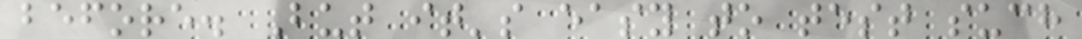before. But it's easy to test such
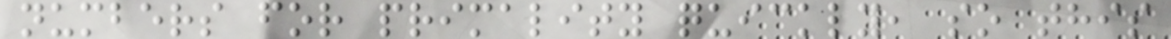numbers for primality quickly, so this
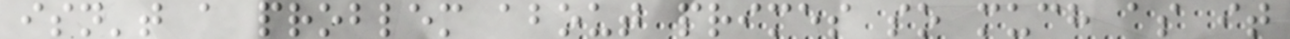isn't a problem about primes so much as it
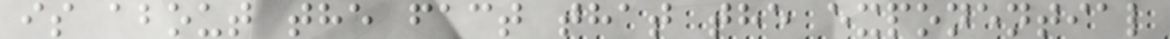is about the fact that the exponential
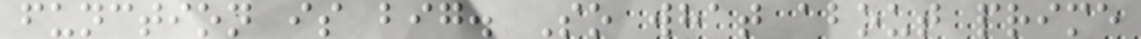function is big. So what about prime
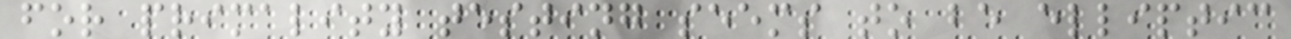for primality testing seems to be elliptic
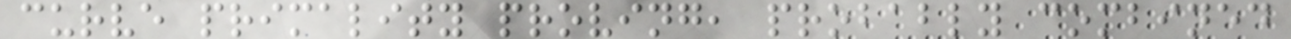curve primality proving, probably combined
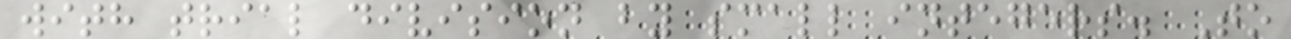with trial division by small integers. To
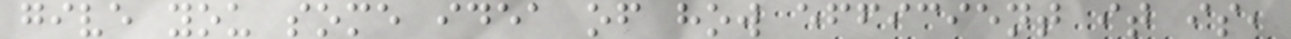give you some idea of how efficient it is,
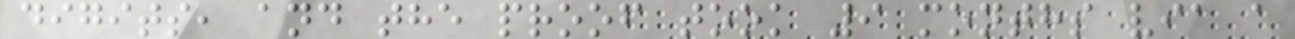digits, and the proof took 9 months via a
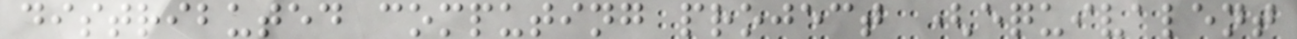distributed computing project (equivalent
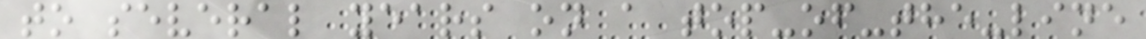to several years on a top-of-the-line
